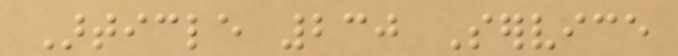Article 230 Service
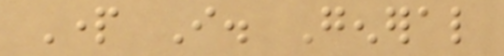Part I. General
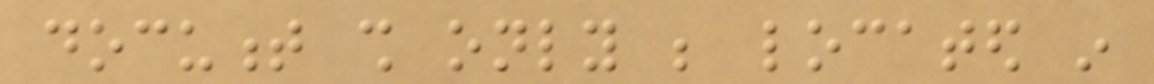document shall only be located in
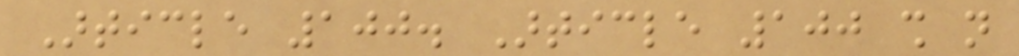Article 100. Article 100 shall not
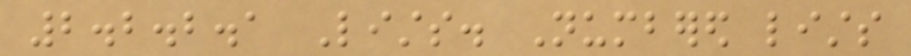2.2.2.1 Lists. Numbered lists
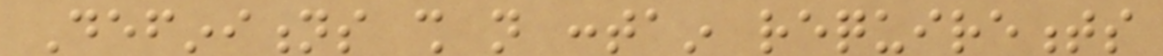Definitions shall not contain requirements
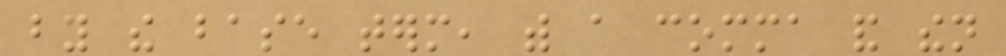by the base term, with a comma and then
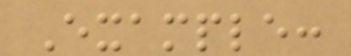Example:
